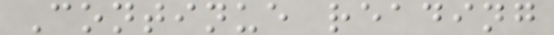Continue reading
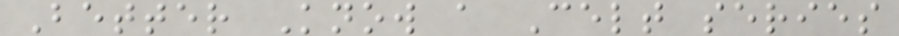Better Know a Celt series
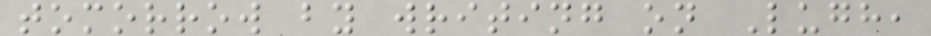tomorrow by writing on Lugh,
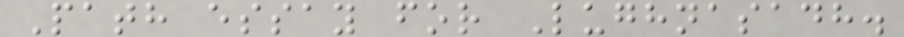Path essay for Lughnasadh.
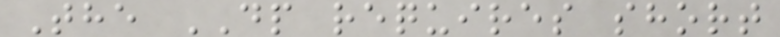The DP requires short
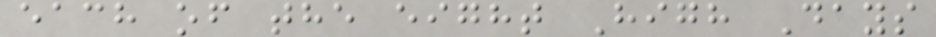each of the eight High Days
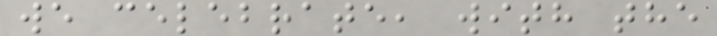we celebrate, with the
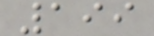199
